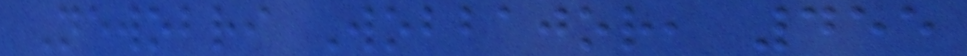Newobri Wobbajor, 455
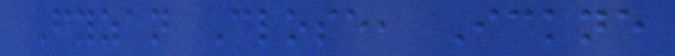Fyzan Close, Ickne
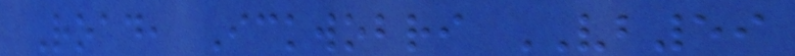Road, Ickwobri VB59
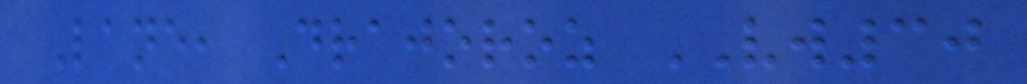Lane, Drajoroz VW30
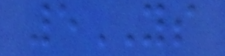5YS
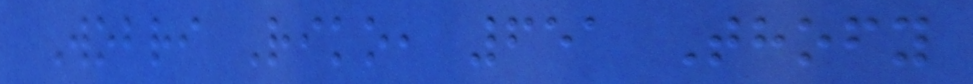Wobri Riko, 651 Thofy
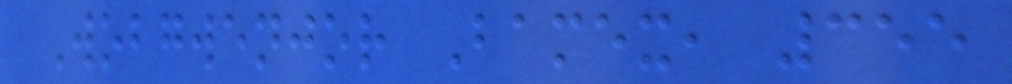Wobgwenjor Bamex, 355
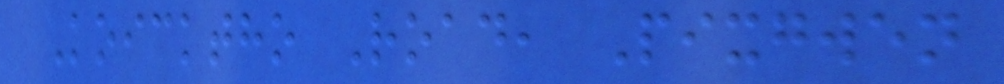Koicktho Road, Pixgwen
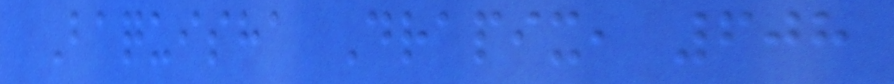Baquisha Drapix, 608
